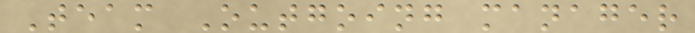Team Outgoing manager
